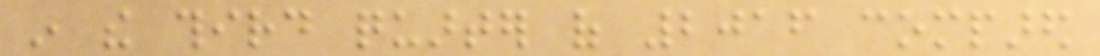in the third quarter of 2016 compared
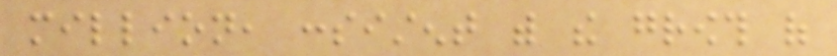million, consistent with the growth of
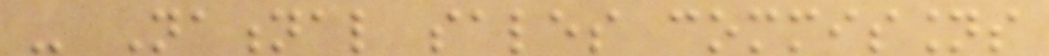- National sales commissions
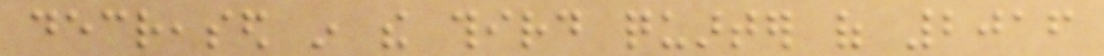decreased in the third quarter of 2016
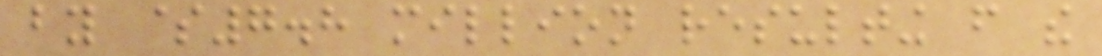by $7.8 million resulting from the
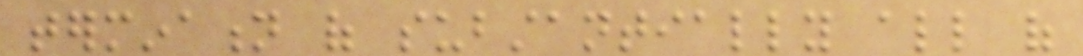termination of substantially all of
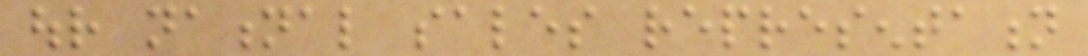our national sales representation
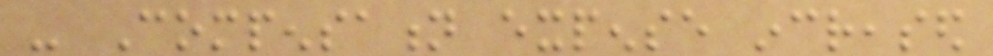- Compensation expense increased
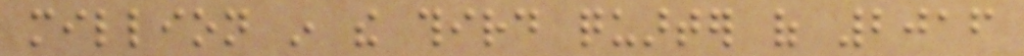million in the third quarter of 2016
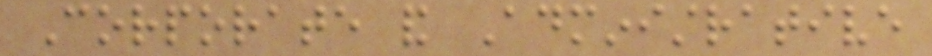Corporate and Administrative
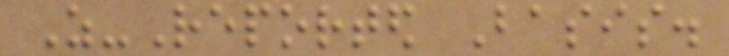As-Reported Basis.
